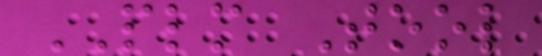PLM Tool
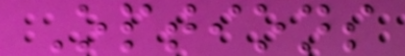Options
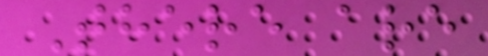There are
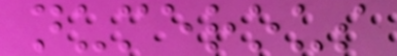numerous
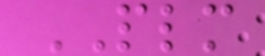PLM
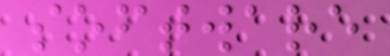software
